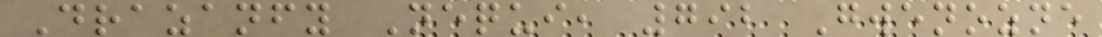Drazanfy Nequi, 792 Gwenozne
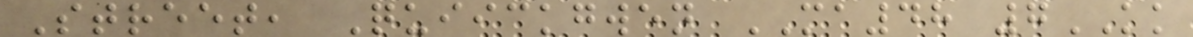Street, Quiickgwen MA48 7KK
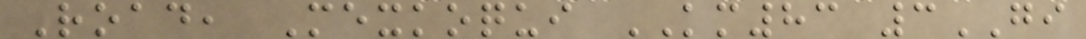Road, Mexkoqui KM83 3GI
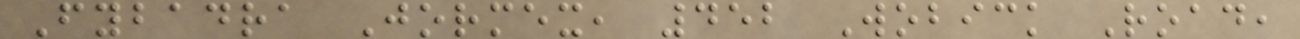Fybadra Jormex, 452 Wobick Road,
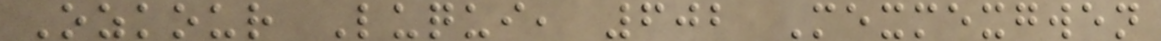Ozkour Luqui, 602 Mexmexgwen
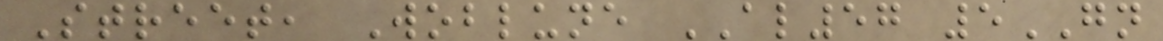Street, Woblune AL57 5GN
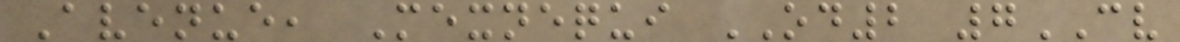Avenue, Mexnequi OD2 7CV
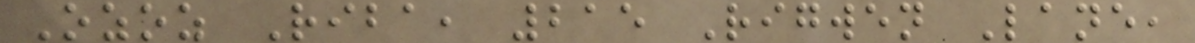Ozoz Riba, 215 Rigwen Lane,
